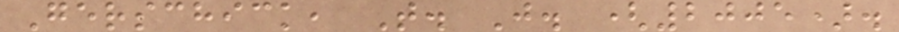Gerschick, T. J. (2005).
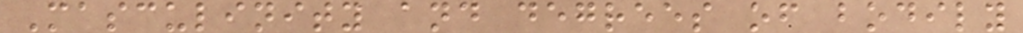Masculinity and degrees of bodily
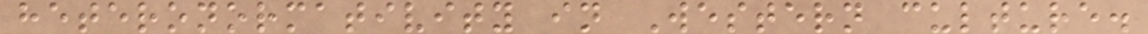heteronormativity in Western culture.
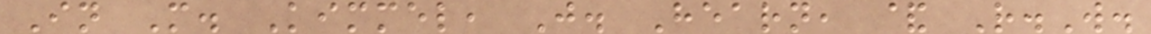In M. Kimmel, J. Hearn, & R.W.
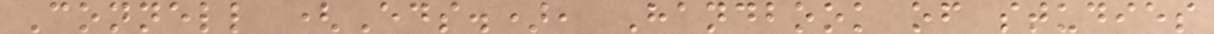Connell (Eds.), Handbook of studies
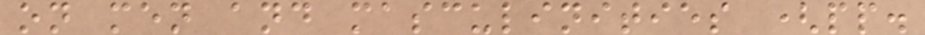on men and masculinities (pp.
